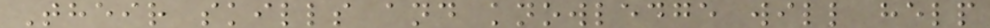Their skills and knowledge will help
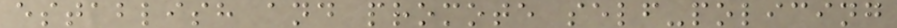establish and promote self-policing
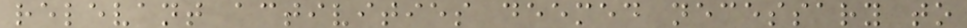relevant activities deemed necessary to
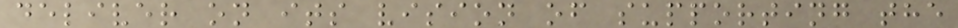deliver on its vision of supporting the
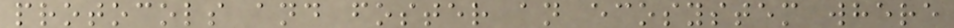protocols and foster an ecosystem where
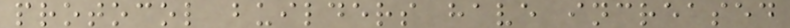protocol builders have increased
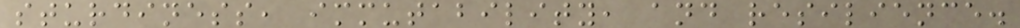sturdiness, immutability, and resilience.
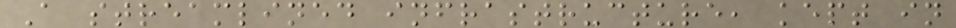A streamlined infrastructure, kept in
